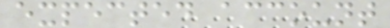expected account
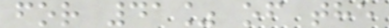for 41% of the
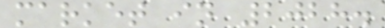market in 2028.
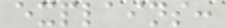explains:
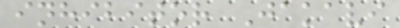inhibitor Jakavi
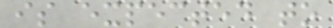is expected to
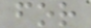for
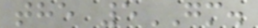the 5GM.
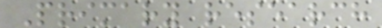Primary research
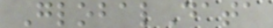GlobalData
